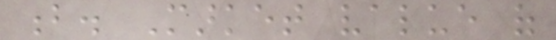b. Market value of
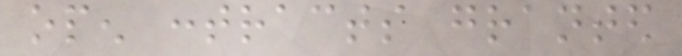open contracts granted
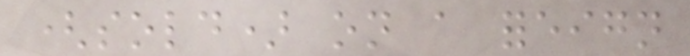(sold) on a foreign
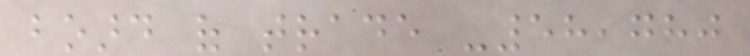board of trade -58,780
